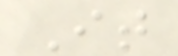It
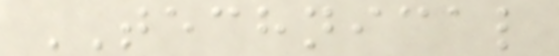TECHNICAL
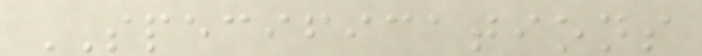SPECIFICATIONS
